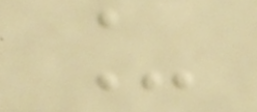_
